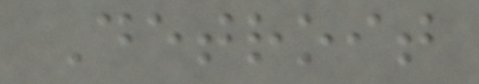Detroit
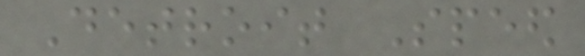Detroit Speed
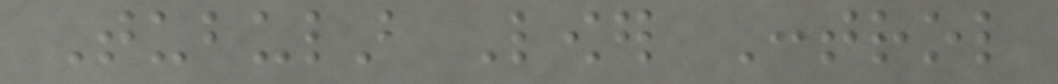Tubular Lower Control
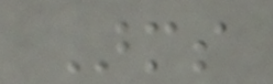Arms
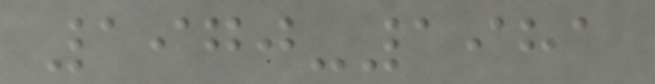1970-1981
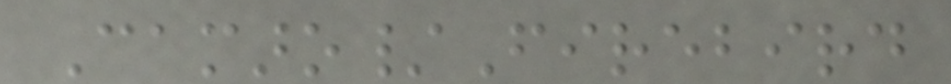Camaro/Firebird
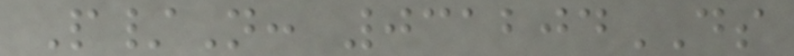P/N: 031204DS
